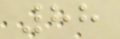88
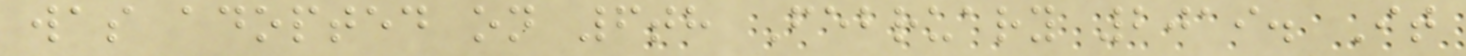was adopted on 6th February 2019. It
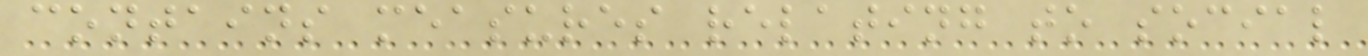contains measures relating to social
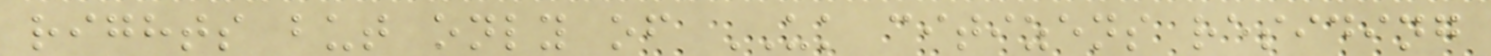rights but only of UK citizens residing
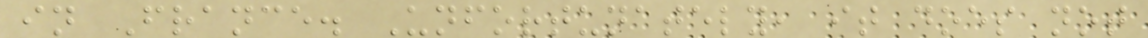in France. Unfortunately, it does not
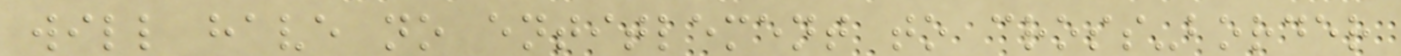will have no entitlement to cross-border
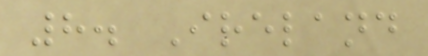8. Ireland
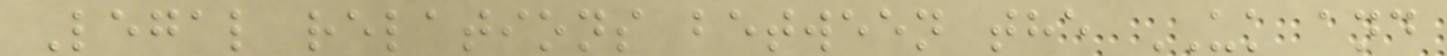Legal relations between the UK and
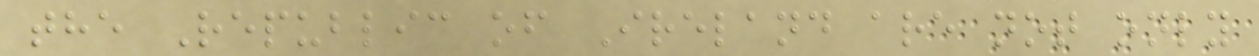the Republic of Ireland are not only
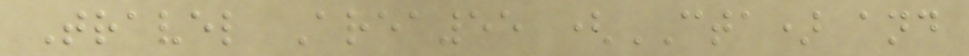Travel Area55 (CTA) and
